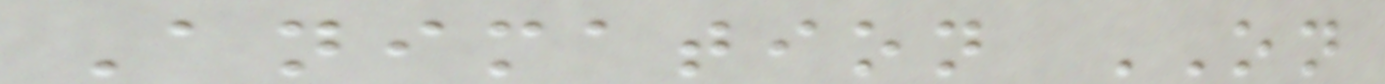Animation ON
